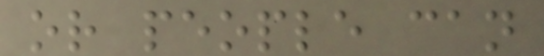or people can
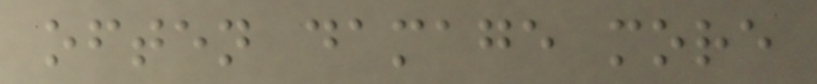often damage more
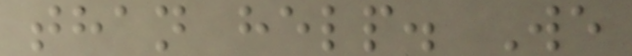than help. We
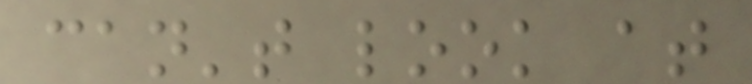can't look at
